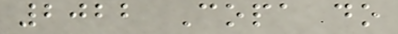2022 Copa do
